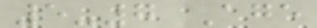5-7 Age
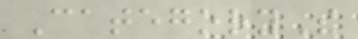CategoryThe
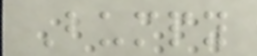Bumpy
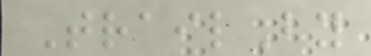TrailBy
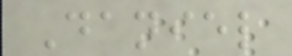Daniel
